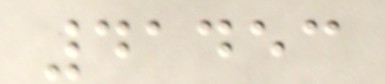41453
